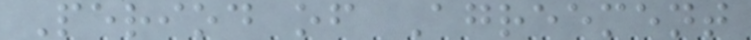Period of Agreement
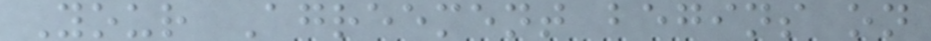Your Agreement begins on
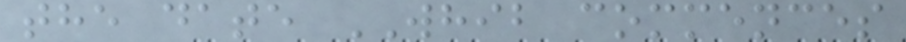the date WHIB commences
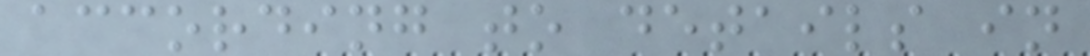according to details in
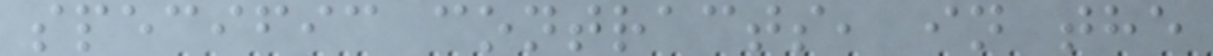specific contracts, in the
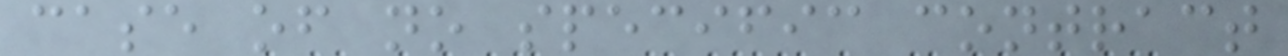case of no specific contract
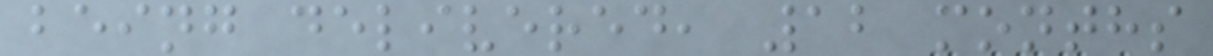being delivered, 12 months
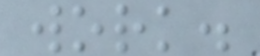work.
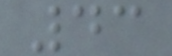43
